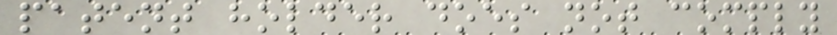patent holder does not comply
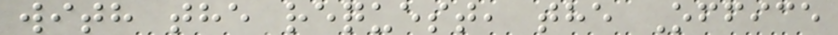with the request, the Office
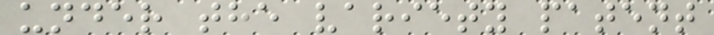under the variety patent
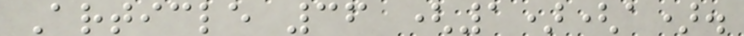Article 36 (1)(a).
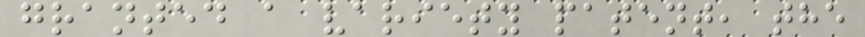granted a variety patent, the
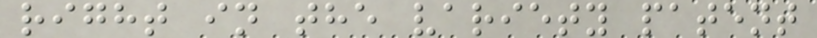right in the variety patent
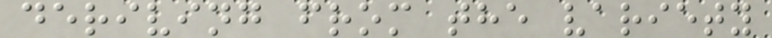deriving from the variety
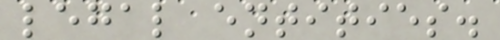legal entities.
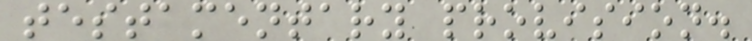testamentary provision.
